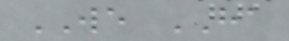WE HA
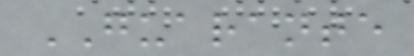GUARANTE
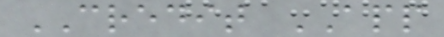CREDIT APP
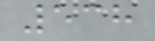538
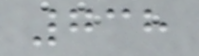738
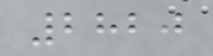2820
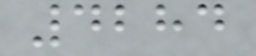4284
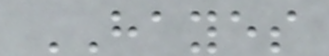HAYES
